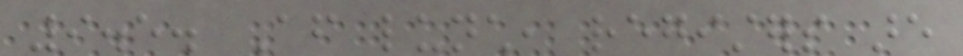9.5. After lunch, registers are
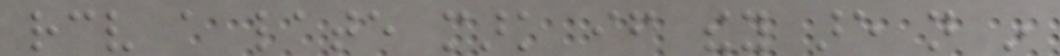receive a late mark if they are not in
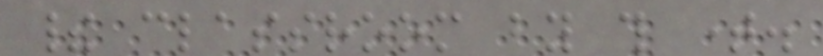their classroom by this time.
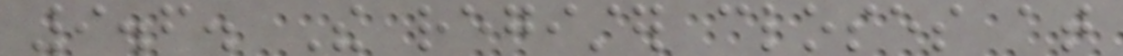9.6. The register closes at
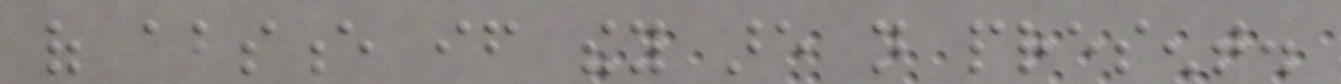of absence if they are not present.
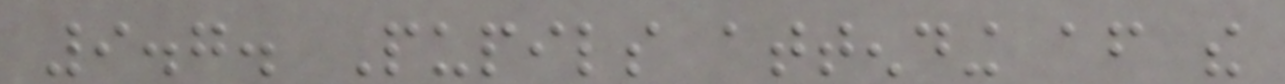9.7. Pupils attending after the
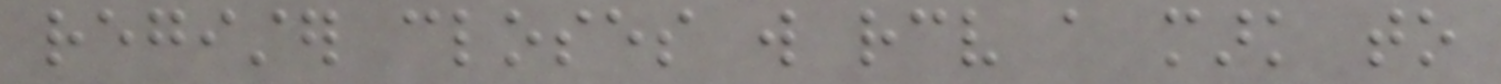register closes will receive a mark to
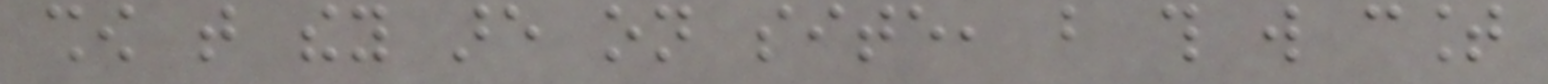show that they are on site, but this will count
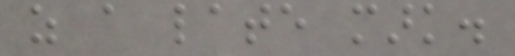as a late mark.
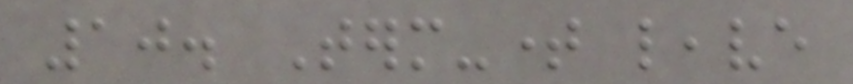10. Term-time leave
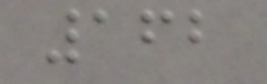162
